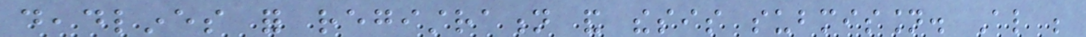deadlines for registration and thesis submission. Also be
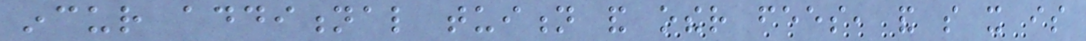incur additional tuition and other fees, and so it is
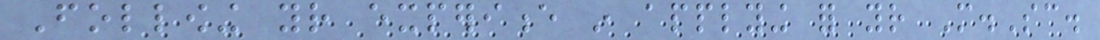Following your experience in applying for your M.Sc.
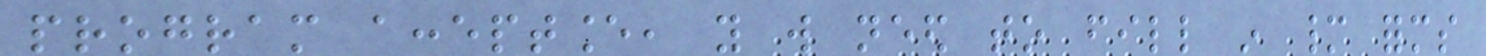program acceptance, you will need to fill in many forms
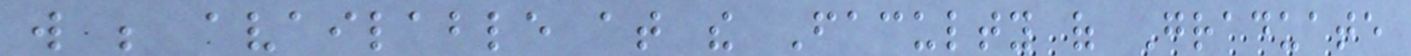will be available at the Faculty of Graduate
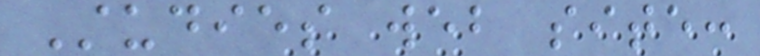Studies web site:
